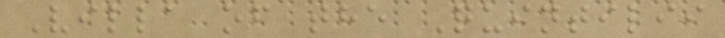Villa of the Quintilii
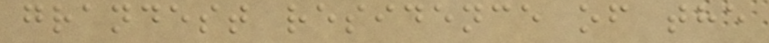grandest residence of the
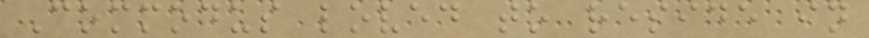Commodus loved to reside in
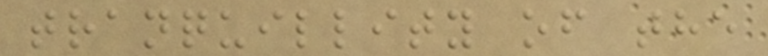tranquillity of the
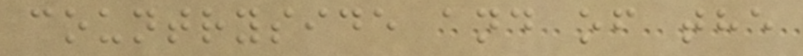countryside and of the
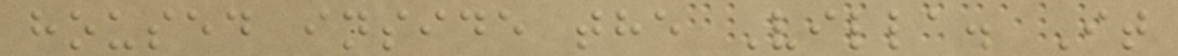housed inside the Villa. It
